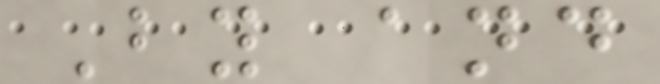By and
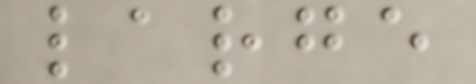large
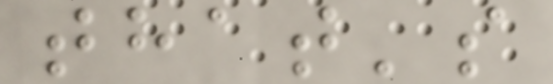that's
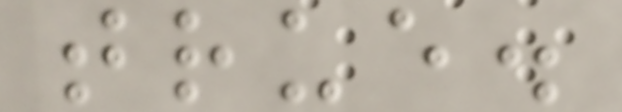true.
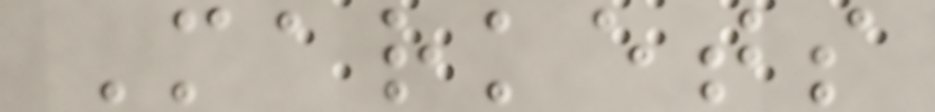Markets
